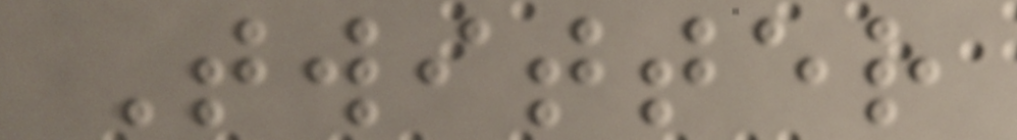Twitter
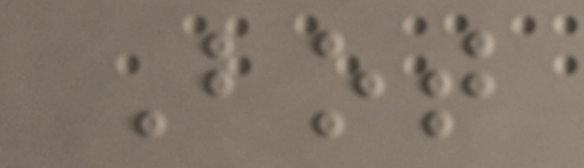Bot
